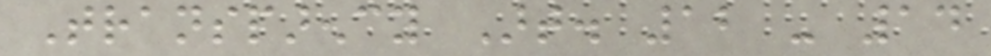Transparency Art. 12 - 14
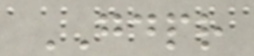GDPR
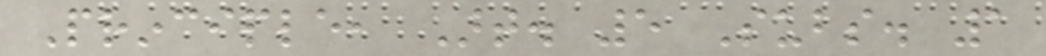Principle, Art. 5 Subs. 1
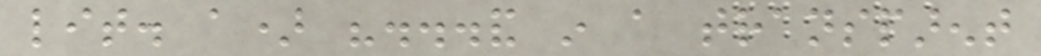lit. a) "...and in a transparent
